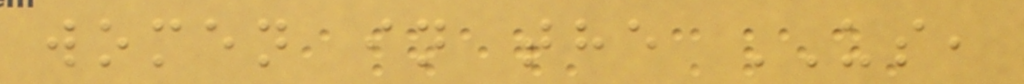women in the US,
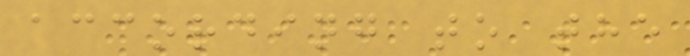according to the
